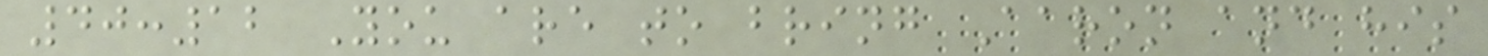40:12 You are to bring Aaron and his
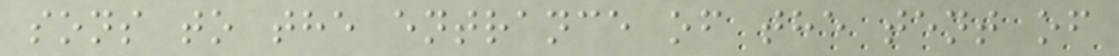sons to the entrance of the tent of
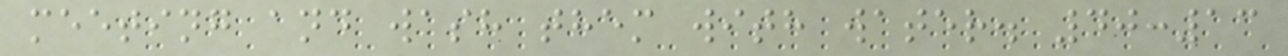meeting and wash them with water. 40:13
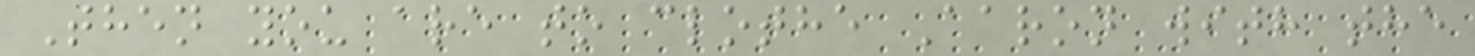Then you are to clothe Aaron with the
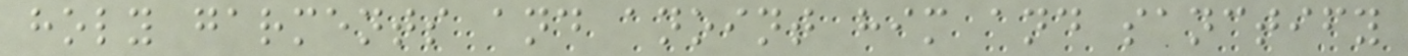holy garments and anoint him and sanctify
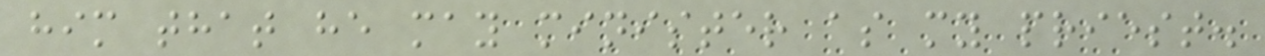him that he may minister as my priest.
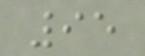95
